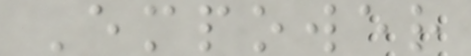Empower
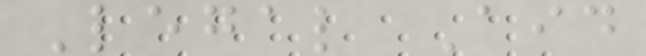Legal Aid
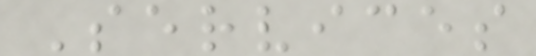Services
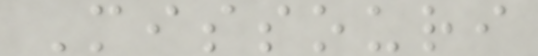Missouri
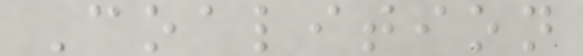Coalition
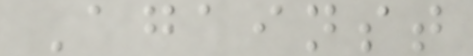Against
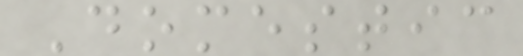Domestic
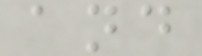and
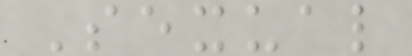Sexual
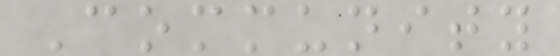Community
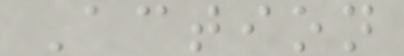Action
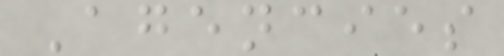Agencies
